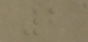2
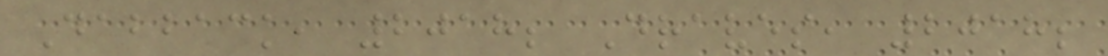Dabback, 2018; Draves, 2018;
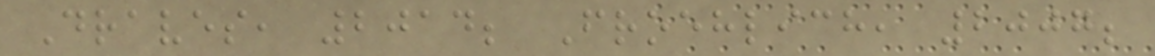Draves, 2014; Froehlich, 2007;
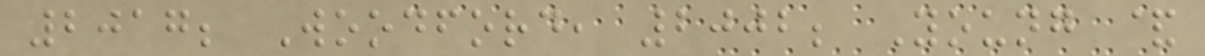2017; Woodford, 2002; Young &
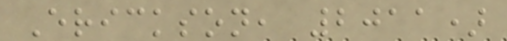Erickson, 2011)
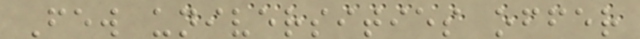Few universities offer
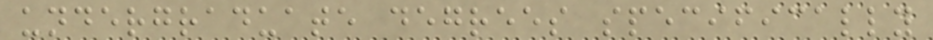undergraduate degrees specifically
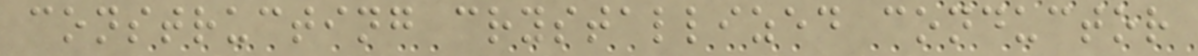constructing crystallized conductor
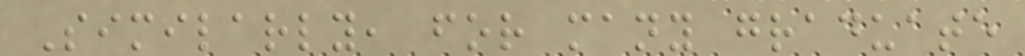Similarly, for many graduate
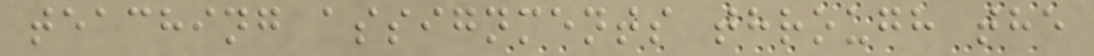teaching assignments through the
